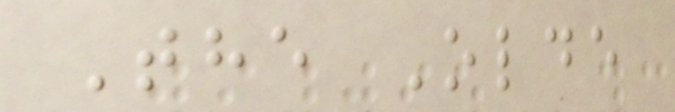The Olde
